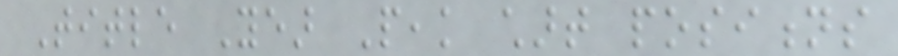Title Year Peak chart positions
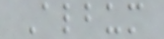Album
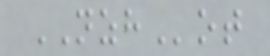NZHot
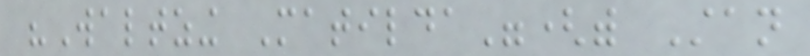"Waltzing Matilda"(with Stan
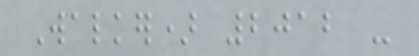Walker) 2012 -
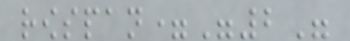rowspan="2"
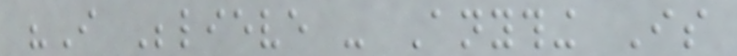"I Believe - Anything Is
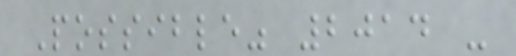Possible" 2014 -
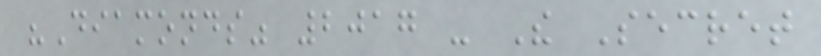"Diamonds" 2017 - The Secret
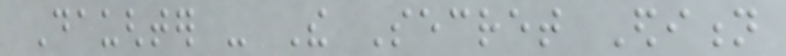Daughter - The Secret Edition
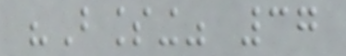"Blessing" 37
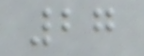27
